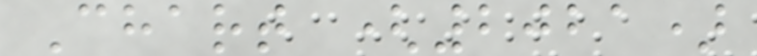Chart (2021)
